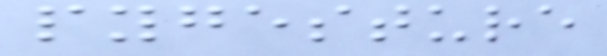pygesture
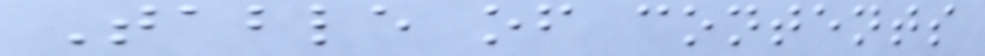Table of contents
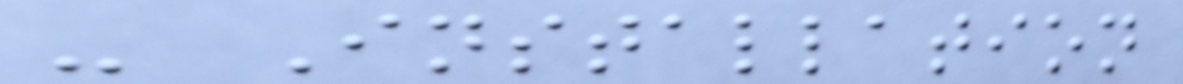- Installation
